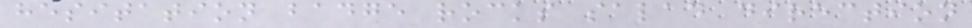hesitation badge rocks salad direction
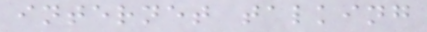internet talking
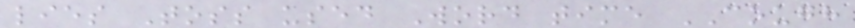lies Toss used Word time COUGH
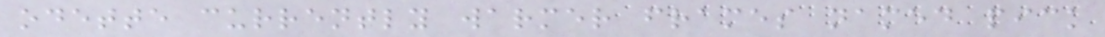odette currently warmer frames named pick
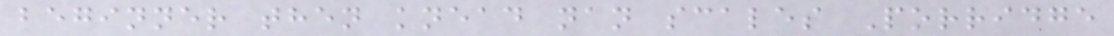beginner then knead nan scales Porridge
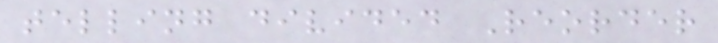telling divided Reorder
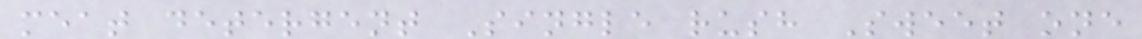meat detergent Single rush Sweet one
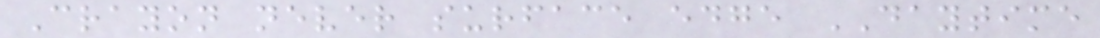Crayon never surface edge DAYTIME
